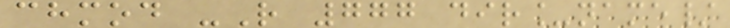chmod -R 777 dir_name/
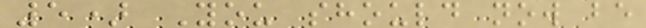5) You should now be
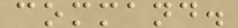command.
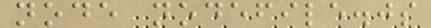node nodefile.js
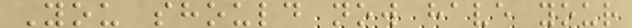You should now have your
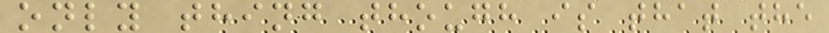only thing though is that the
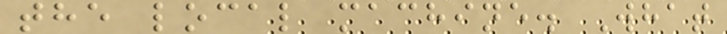the local machine. What
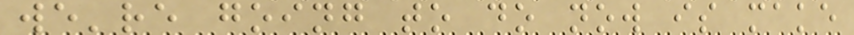we're going to do now is make
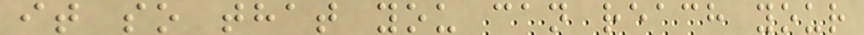it so that you can reach your
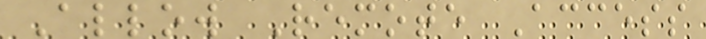Allow Remote Access
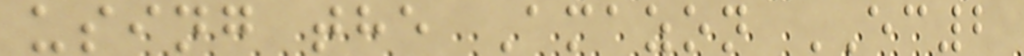using the Amazon EC2
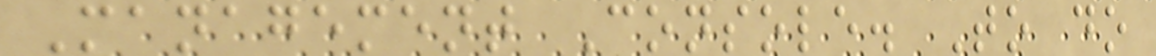Management Console. To do
